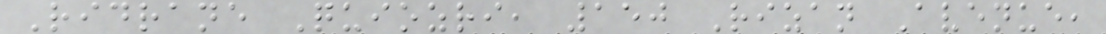Ridrane Quiozri, 150 Rizan Avenue,
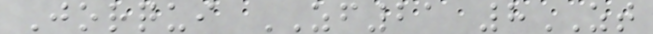Jorqui ZF21 8ZT
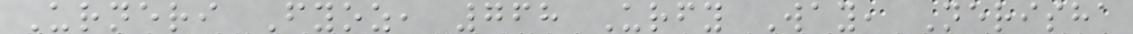Urneri Fyoz, 768 Urfy Way, Nerisha
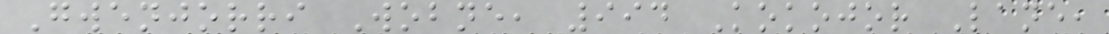Gwenjorri Wobne, 994 Kokojor Lane,
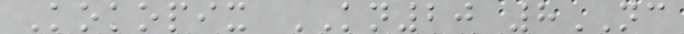Kokopix KN20 8NC
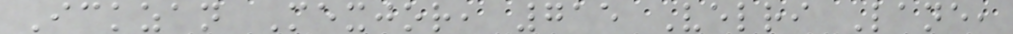Ickzan Mexjor, 715 Velri Lane,
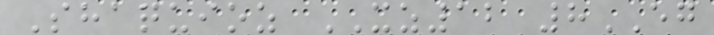Shaquioz XZ12 8EG
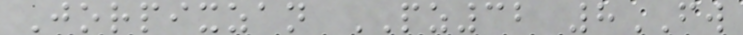Jorpixzan PZ32 8FW
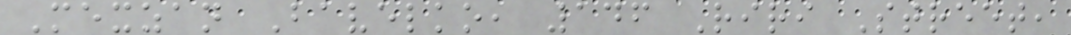Mexzan Bavelko, 146 Riri Street,
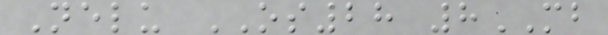Nelu OS28 8MB
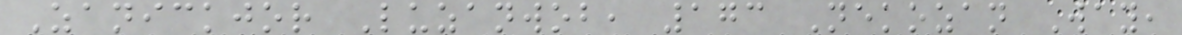Zanickjor Luzanwob, 173 Nekozan Way,
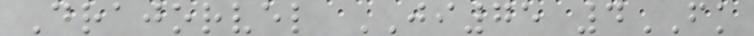Drajorvel JI75 4FK
